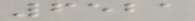6521
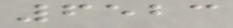6523
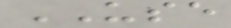USE
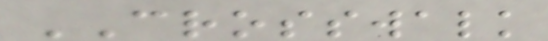CROSSWALK
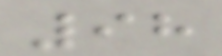98
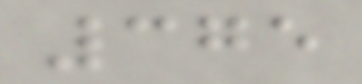375
